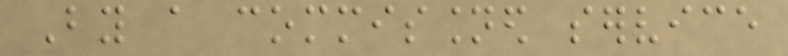By a commissioned service
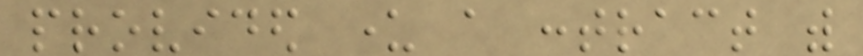provided under a contract with
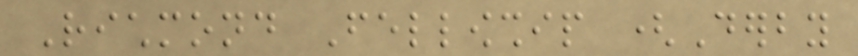Richmond Fellowship (Derby
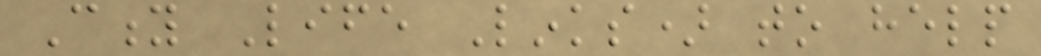City Life Links) to help
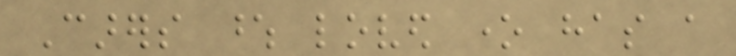Carers whose loved one has a
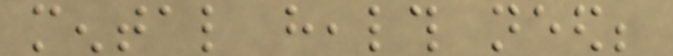mental health need;
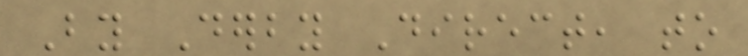By Derby Direct, to
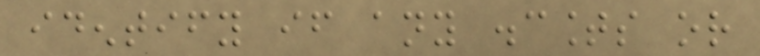identify if any discounts or
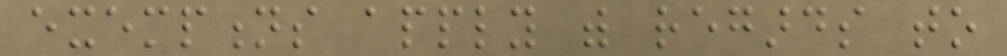exemptions apply with regards to
